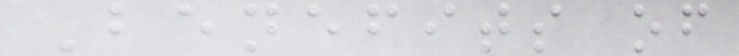Benefits of
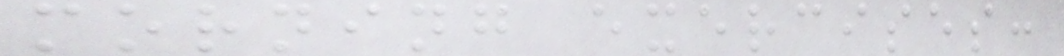morning exercises:
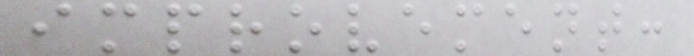improvement:
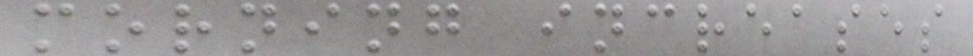morning increases
